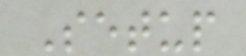Setup
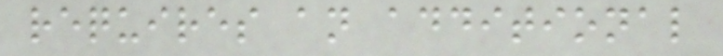requires an additional
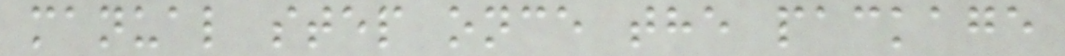manual step once the package
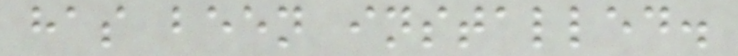has been installed.
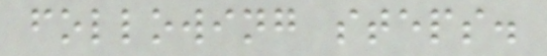following steps.
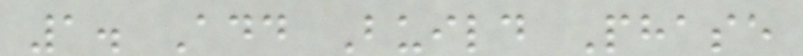1. Add Build Phase
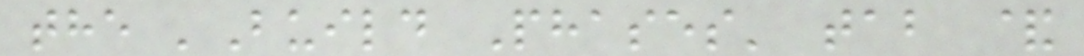the 'Build Phases' tab &
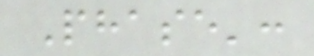Phase':
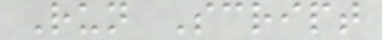Run Script
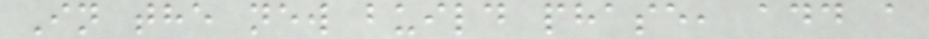In the new build phase, add a
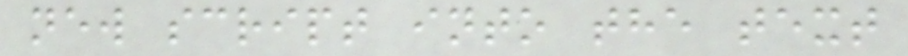new script into the text
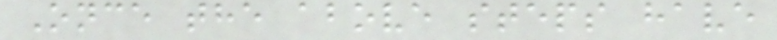Once the above steps have
